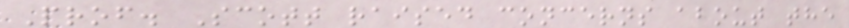Prof. Scott raised concerns about the
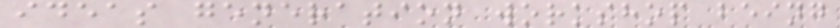ideas generation workshop being
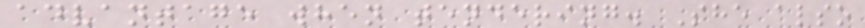advantage when tendering. She also
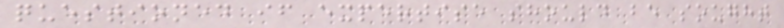questioned if expertise should be sought
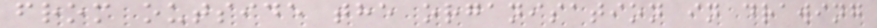from outside the organisation in drawing
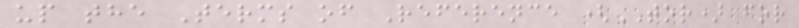up the Terms of Reference (TOR) for
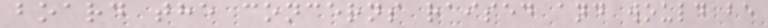board the concerns raised and would be
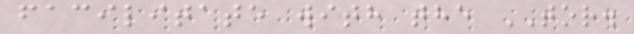facilitate with the TOR.
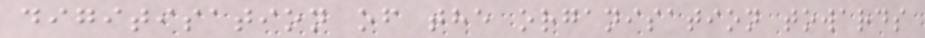digitisation of the organisation towards
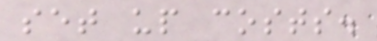set up costs.
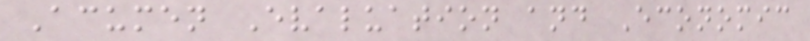Acumen Evaluation and Economic
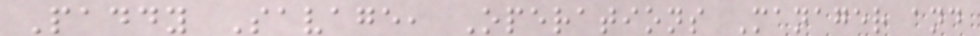Paddy Savage, Operations Manager and
